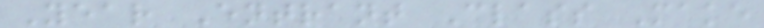Year Entrant Class Make
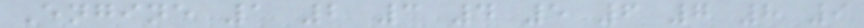Engine 1 2 3 4 5 6 7 8 9
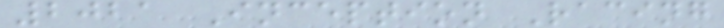2021 Inception Racing
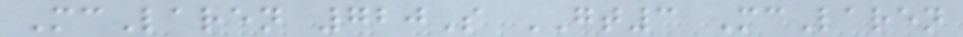McLaren 720S GT3 McLaren
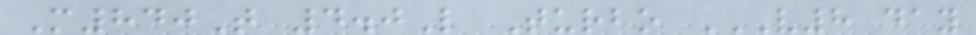M840T 4.0L Turbo V8 DAY
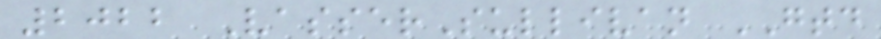2022 VasserSullivan GTD
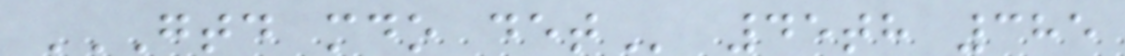GTD MDO DET 45th 385
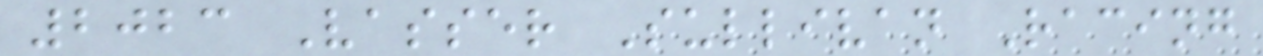2023 Vasser Sullivan Racing
